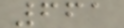661
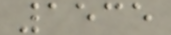1535
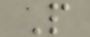P
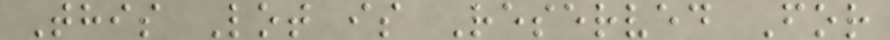This Lot is Reserved For
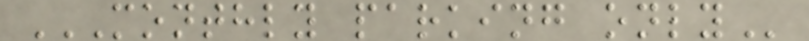MONTHLY PARKING ONLY
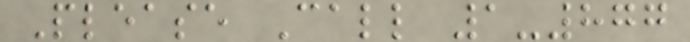Please Call 1-877
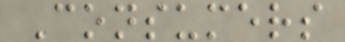Consumers
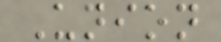Union
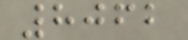8062
